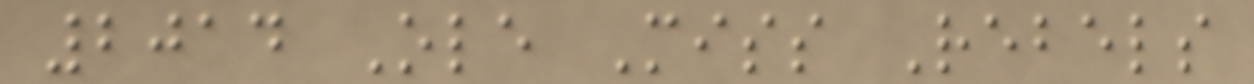2014 Ole Miss Rebels
